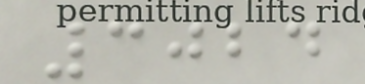3024
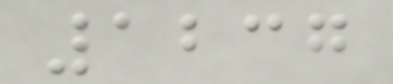1237
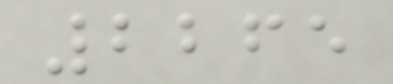2265
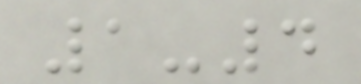1-4
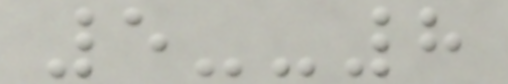5--8
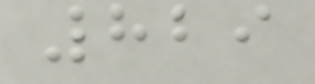829
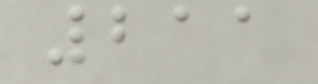211
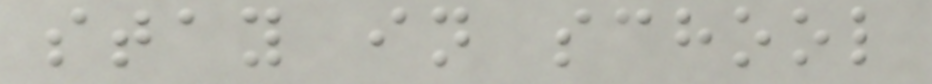stay in school
